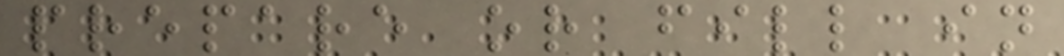prepare or fill in
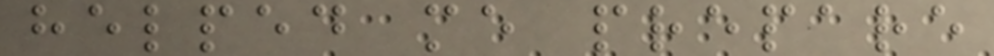helped me prepare
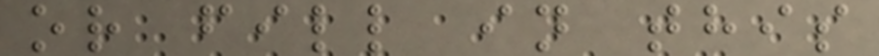or fill in this
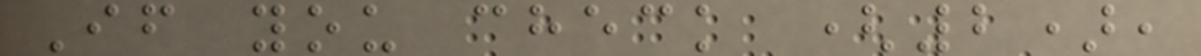If you check (2),
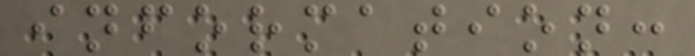information:
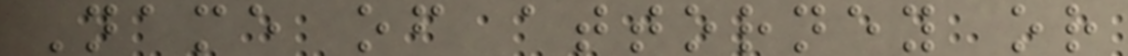Name of attorney or
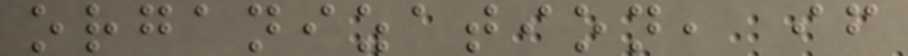organization, if
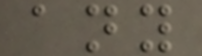any
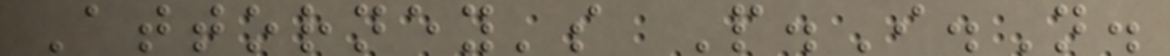Attorney's P.I.N.
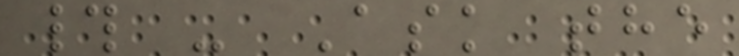# - Ask the
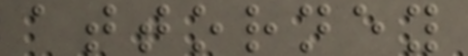attorney
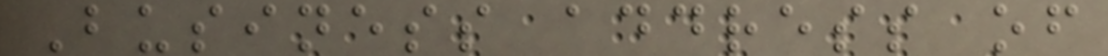Business address of
